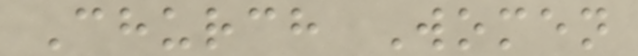Church Women
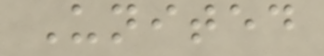United
